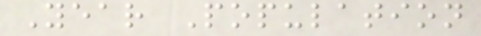Year Population
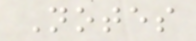Notes
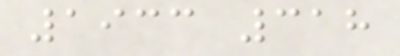1933 318
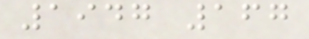1947 167
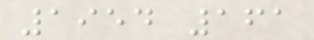1954 161
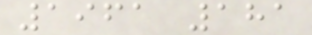1961 181
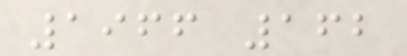1966 162
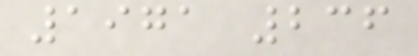1971 236
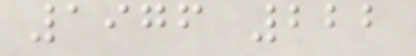1976 222
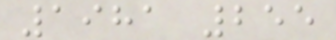1981 255
